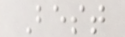Best
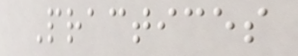Practices
